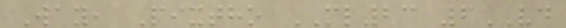Way, Pixtho ML23 6VD
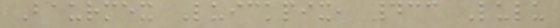Baurmex Luickpix, 433 Lulu
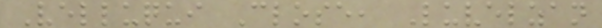Velluqui Close, Luvelzan
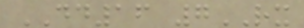DD16 7RX
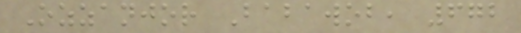Ozzanjor Babawob, 672
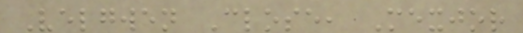Velgwen Close, Mexjor
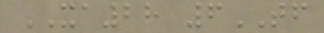XA28 6TF
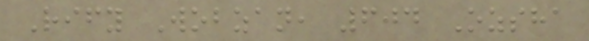Rify Wobzan, 604 Ozsha
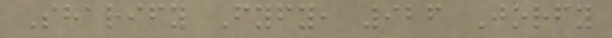Sharify Fyfy, 926 Jorfy
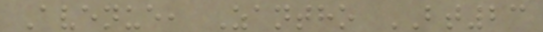Avenue, Zantho BT23
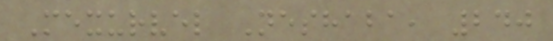Mexurvel Neshaba, 240
